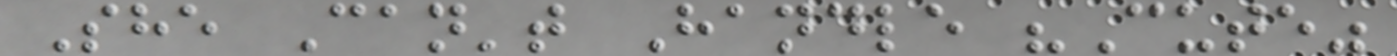She Can't Handle "Cute"
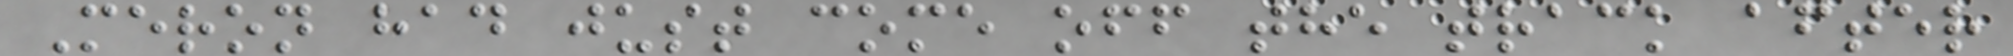Meron had just come off the track after
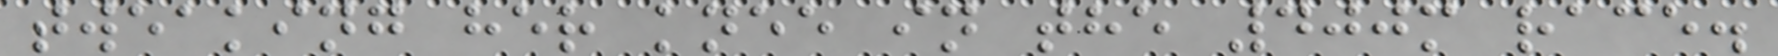tweaking her knee in the 400m race.
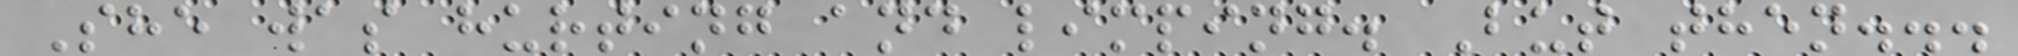She was hurting and limping. But then...
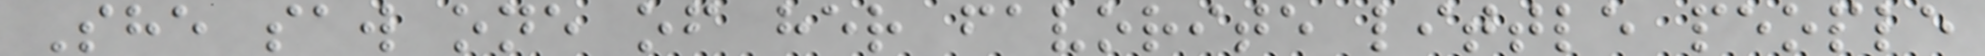She saw one of her favorite little people
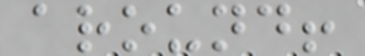around!
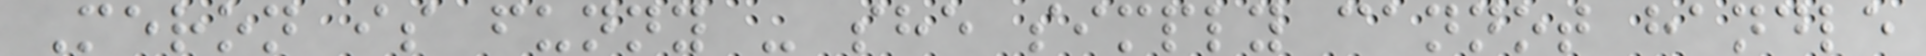Meron is funny - she simply cannot handle
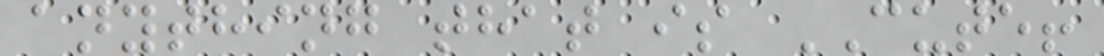anything that is CUTE!
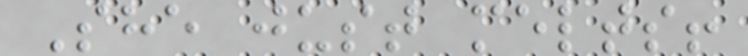She just melts!
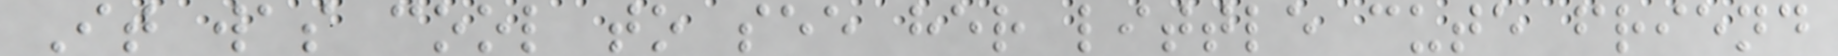It was cool to see her little cute friend
